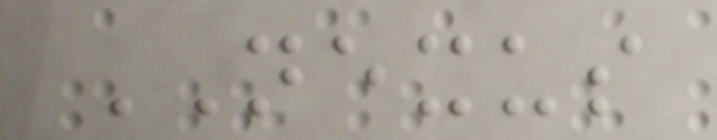NEXUS
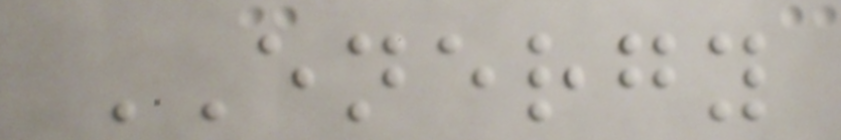ENERGY
